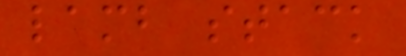lamb stack
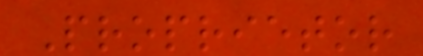Proprietor
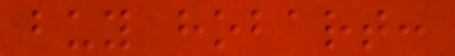buy hobart:
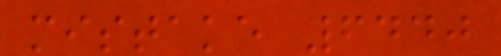mistake 6440
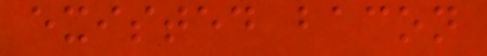existed bacon
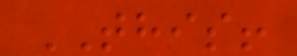THIS!
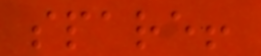spare!
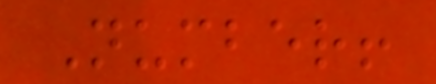Number!
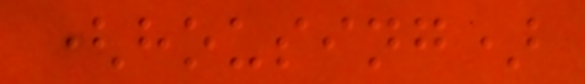(housing)
